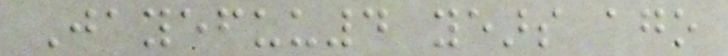Jayefuu4 years ago
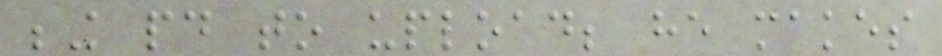being paid to upload; he makes
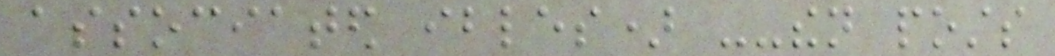associated ibles) --then posts
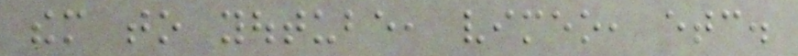them to youtube, vimeo, etc.
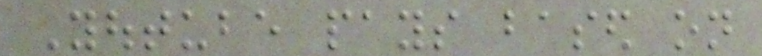Youtube pays based on
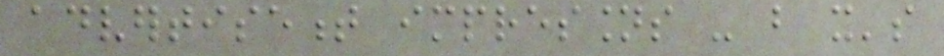advertisement impressions - but it's
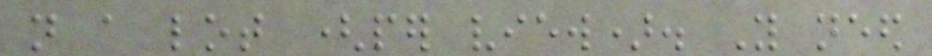not a lot (per view). You need
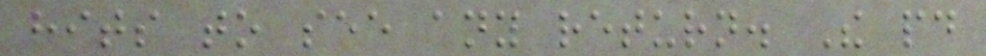hits to see any return. The paid
